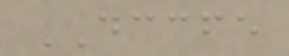DCCFE
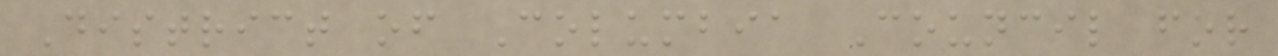District of Columbia Council for
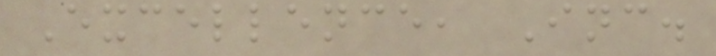Excellence, Inc.
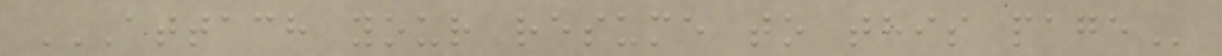ATTACH YOUR RESUME TO THIS PAGE
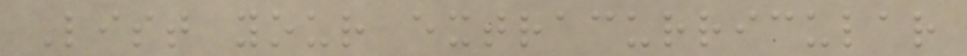List your extracurricular
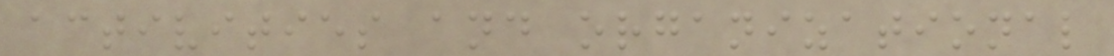activities and organizational
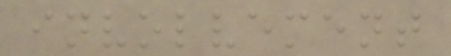involvement
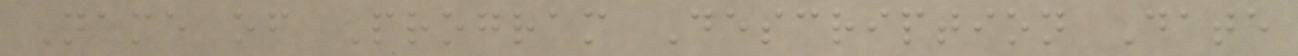Name of Program Description Date
